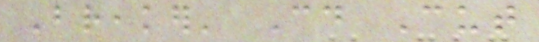Breaker' Could Cut
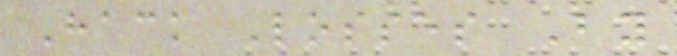Hack Losses By
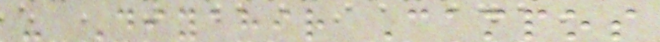- Diyahir Campos
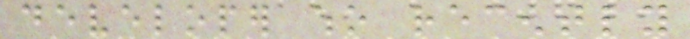developer who recently
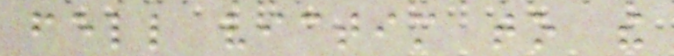fell victim to the
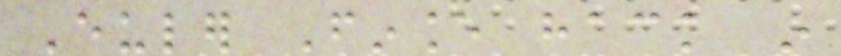Euler Finance hack in
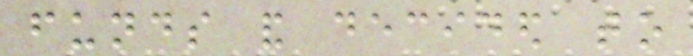funds and decided to
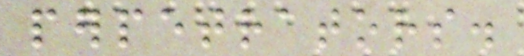perpetrators.
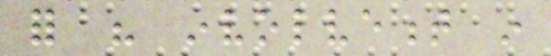for his involvement in
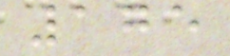175
